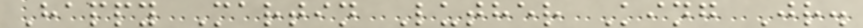Happy Martin Luther King Jr.
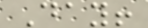Day!
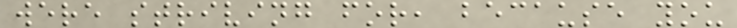were striving for, because you
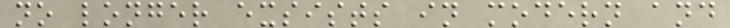no longer exsists in modern and
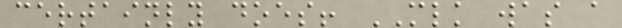certainly does! MLK was a
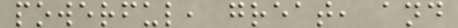powerful, great, and
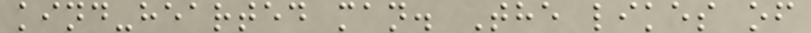kind-hearted man. The likes of
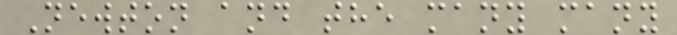Newton and the many many
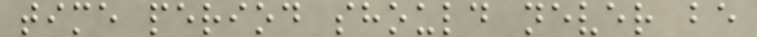time period should never be
